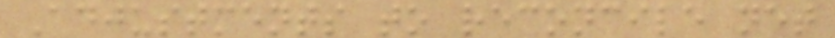Adjustments to reconcile net
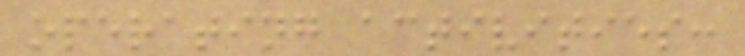operating activities:
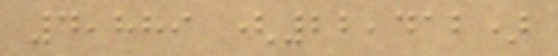4,889 (22,412)
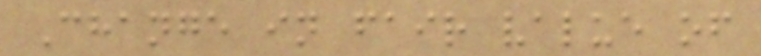Change in fair value of
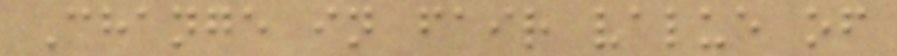Change in fair value of
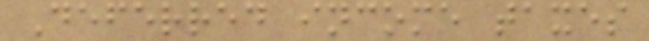Deferred income taxes
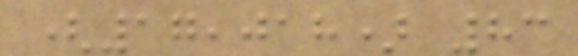(17,018) 83
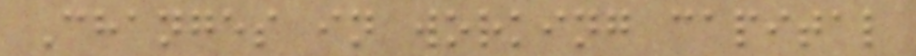Changes in working capital
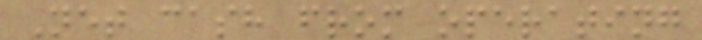Net cash from operating
